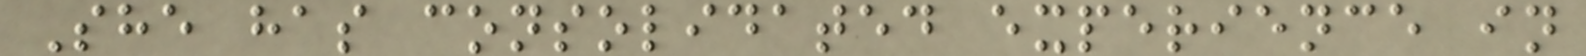She has consolidated experience in
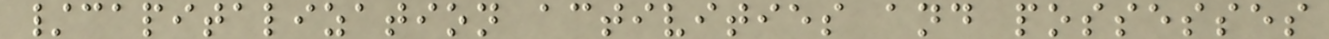/capitalization activities and possesses
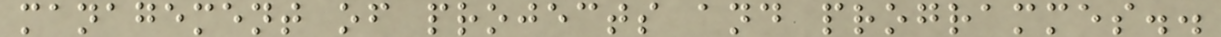management of projects and programmes..
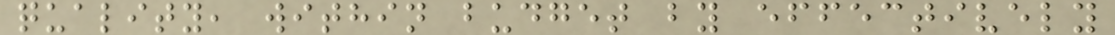quality, within budget by effectively
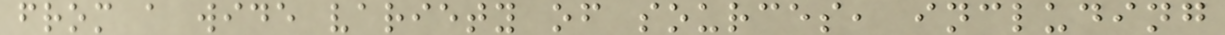from a wide variety of sources, including
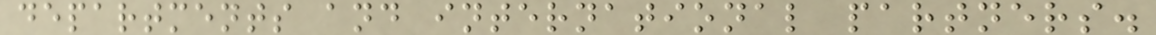departments and international partners.
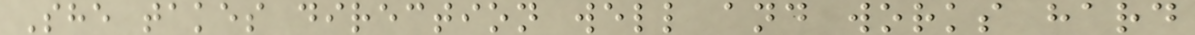She takes direction well and works hard
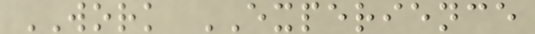WORK EXPERIENCE
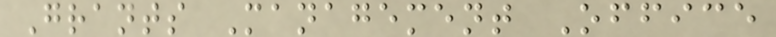Grants Management Office
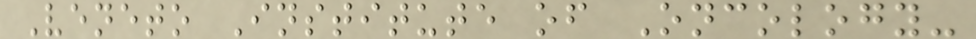Veneto Institute of Oncology-
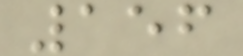156
